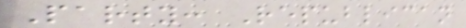Party: Republican
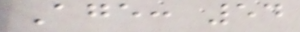Age: 54
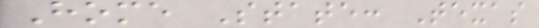Home State: Texas
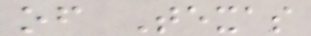of Texas
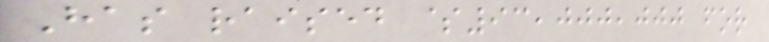Has raised $93,000,000 for
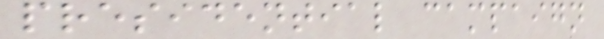presidential campaign
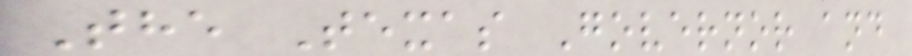The Texas Governor and
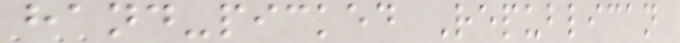hand-picked Republican
